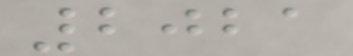2021
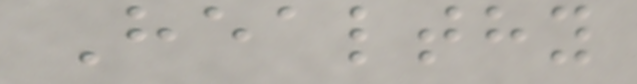Healthy
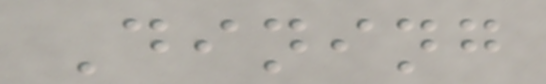Dining
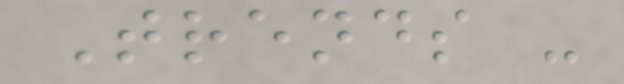Trends -
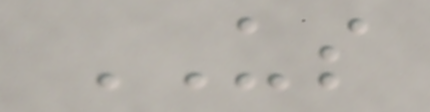US
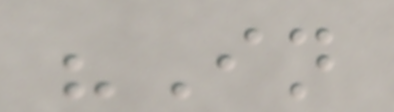"In
